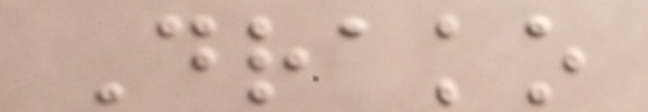Drako
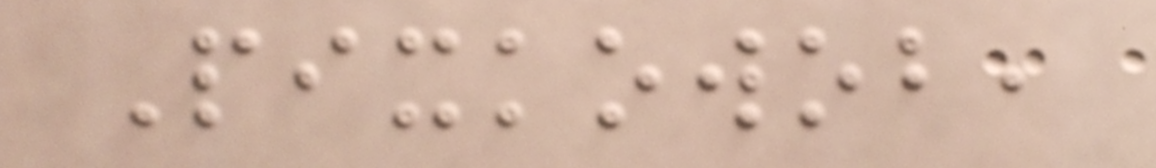Pixkowob,
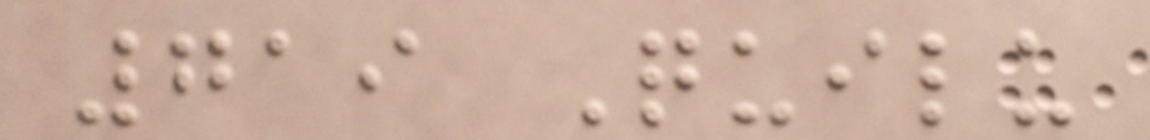719 Quilu
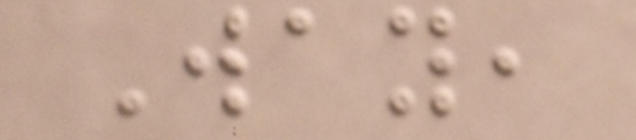Way,
